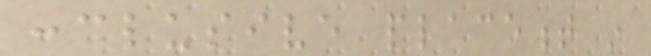conclusive placement in
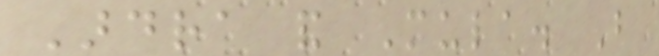Ardra and Mula. But
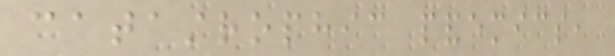catastrophic pandemics,
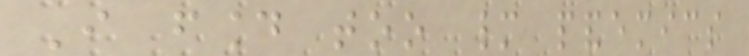I found too many pandemics
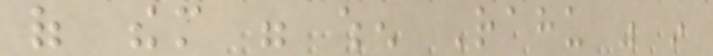of them were when Rahu was in
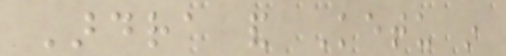Ardra and Ketu in
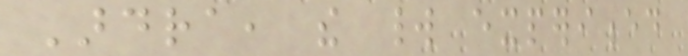Ardra, the world experienced
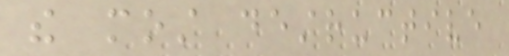the most destructive
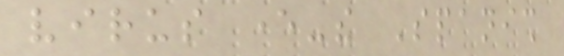virus ever-the Spanish
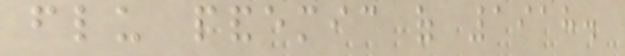flu pandemic of 1918.
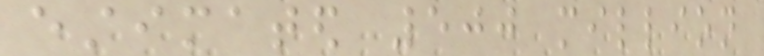estimated 500 million
